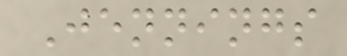Jennings
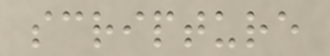scripture
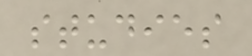studies
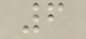6
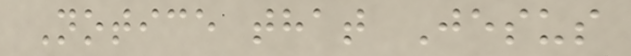Notice that Jesus
